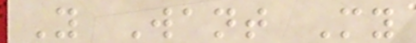You Want My
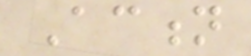Action
